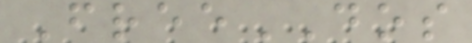FreeDOS
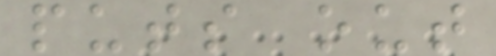puts out
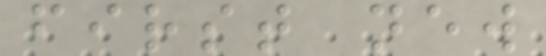first new
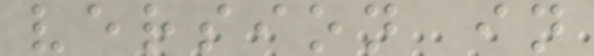version in
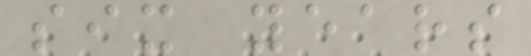six years
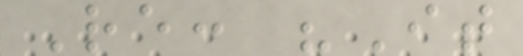Re: "It
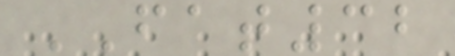FAT32
